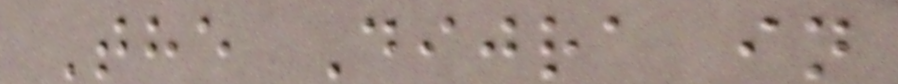The Dijra in
